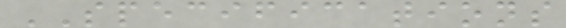SPECIFICATIONS
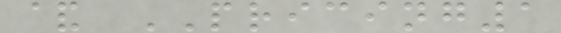& PRICING1
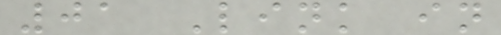01 Link in
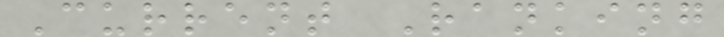Current Ranking
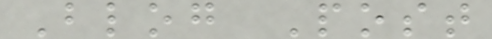Blog Post
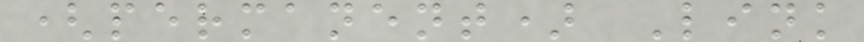(permanent) Link
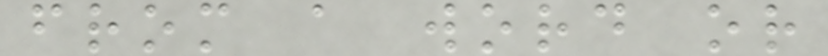from a word or
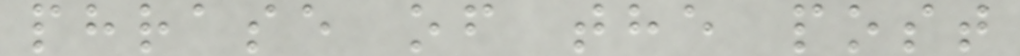phrase of the post
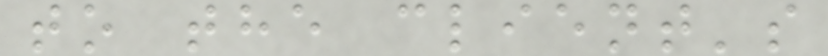to the client's
